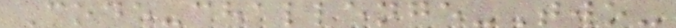Code-challenge-Two-
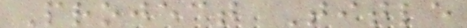Project Title
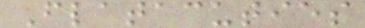Flatacuties
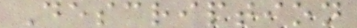Description
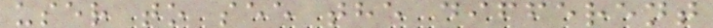user to see the different
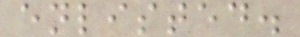enlisted.
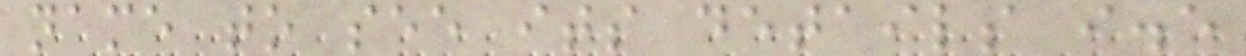name to see its details i.e
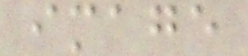image
